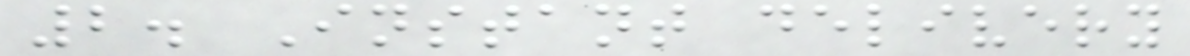2. Instant delivery
